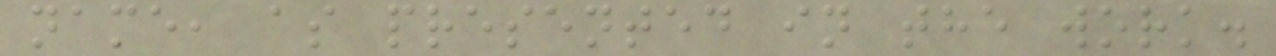name, as presented in the work.
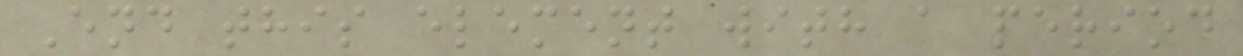End this element with a period
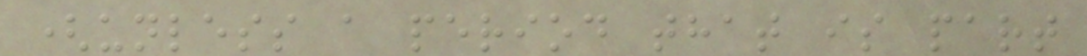(unless a period that is part
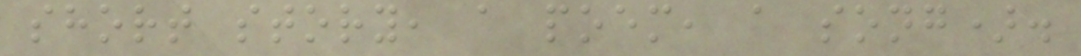short story, a poem, a song).
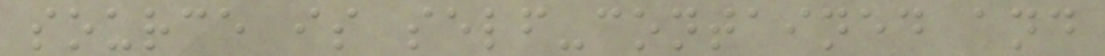source is self-contained and
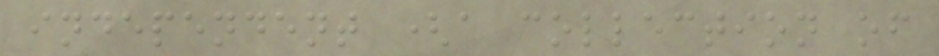independent (a collection of
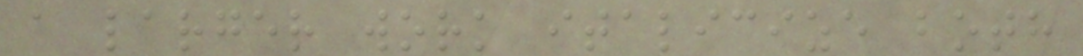a larger work italicize both
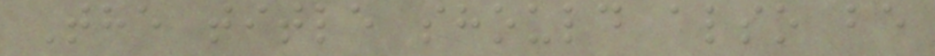The title should also be
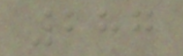287
